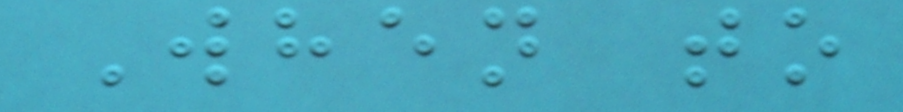When to
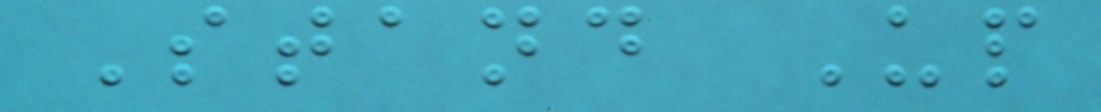Stand Up
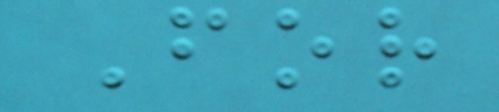For
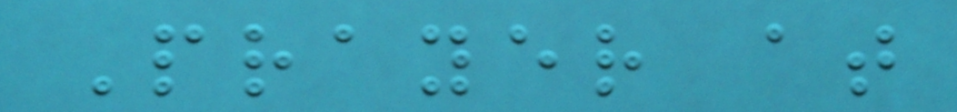Prayer at
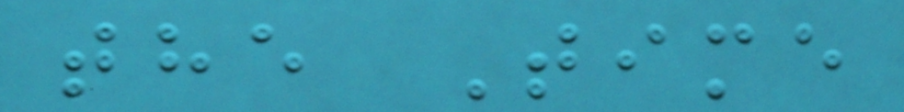the Time
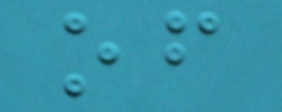of
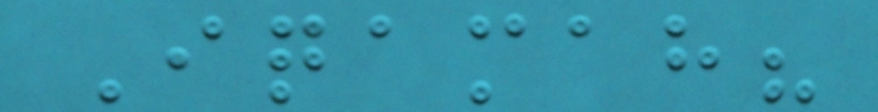Iqamah?
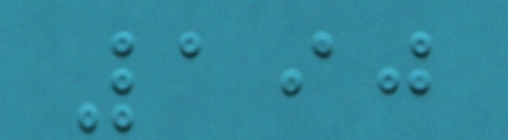190
